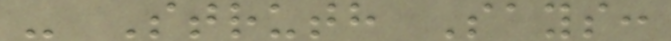- Struth Says:
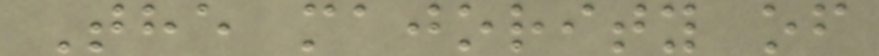The majority of
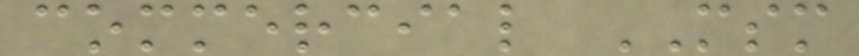commercial MSM
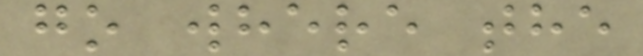go where the
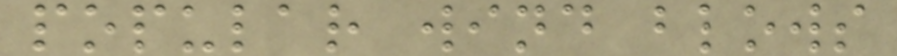popular wind blows
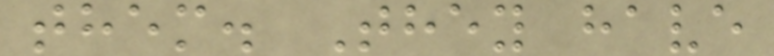them. They have
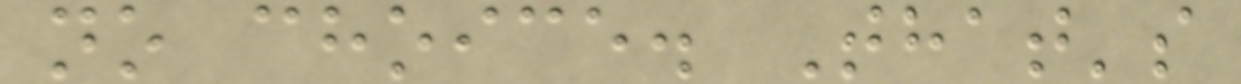no choice. That's
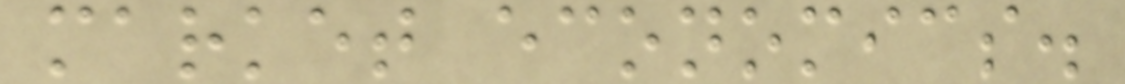market economics.
